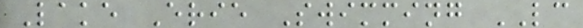Lake Erie Swimming LC
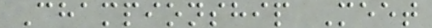Championship Meet
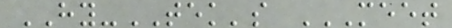HY-TEK's MEET
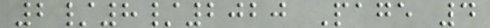2/8/2020 Page 4
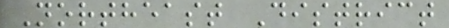Northeast District
